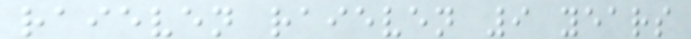raieven raieven 9 years
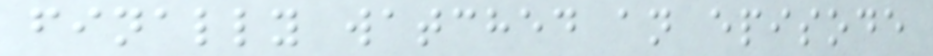finally watched an episode
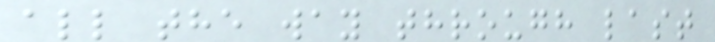all the way through last
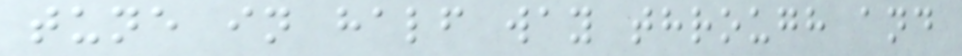tune in half way through and
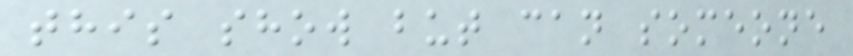this show but can someone
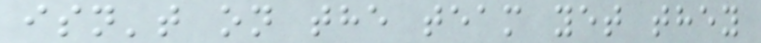isn't on the team yet they
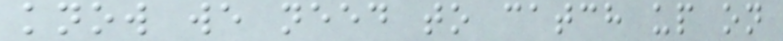know we need to catch up on
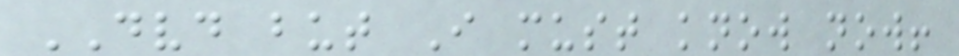DVD but I must know now!
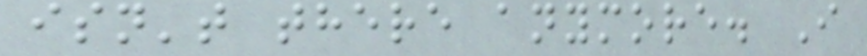isn't there anymore. I
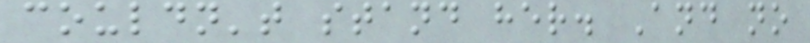couldn't stand her. And no
